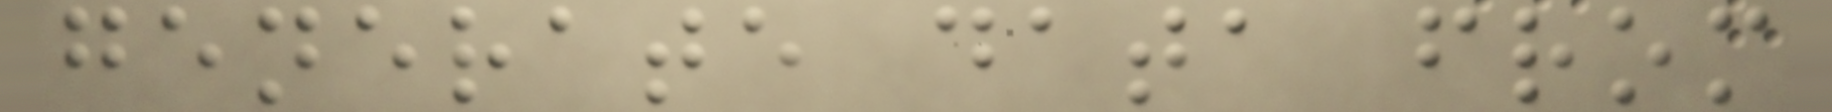generate data from
